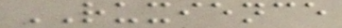RUXIENCE
